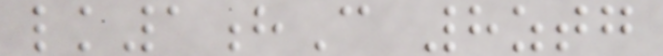lk1hC 8ztg
